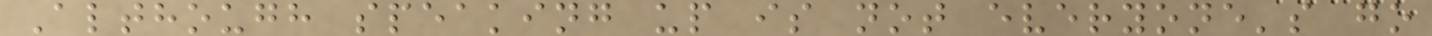Although speaking up is not everyone's go
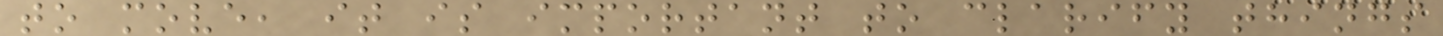to move, it is important to clarify things
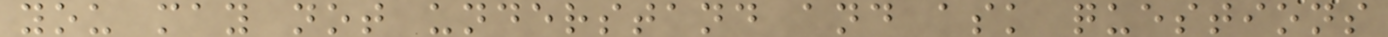you may not understand and ask questions
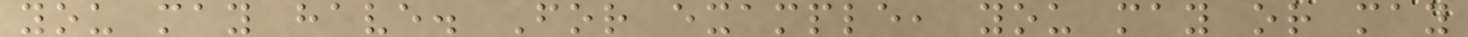you may have. For example, you may or may
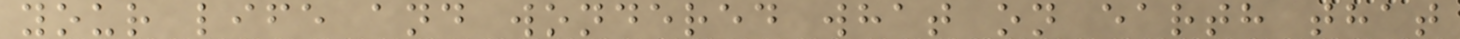your life and wondered what on earth that
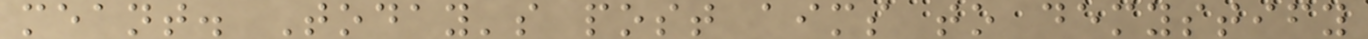meant. Today's post aims to demystify
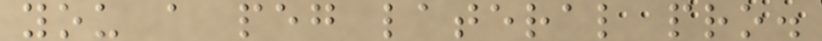you a peg lateral pro.
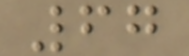67
